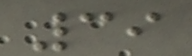39
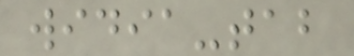widia-tab
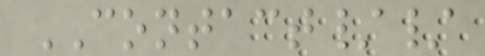CONTACT//
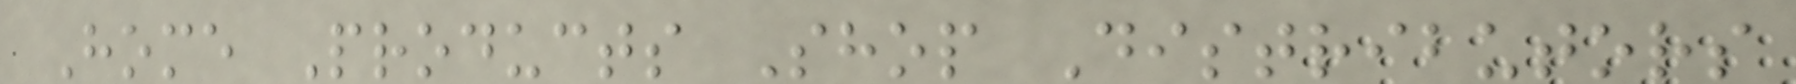Home Products Shop Distributors
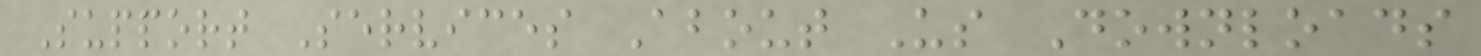Support Services About Us Downloads
